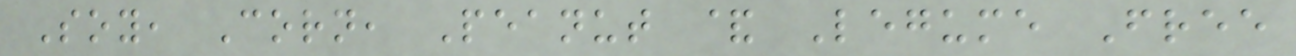Soy, Corn, Peanut & Legume Free
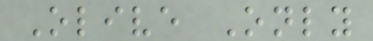Olive Only
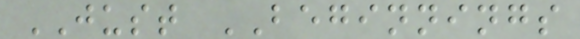JUST BEGINNINGS
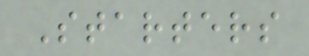Starters
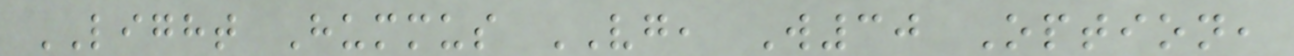LIGHT Hummus VG, W30 Option,
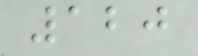120
